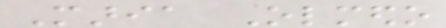Maria Olmedo
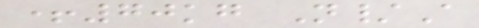+70kg N/A
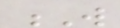W
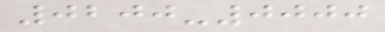0200-0000
